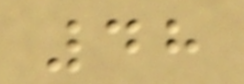48
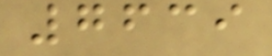7639
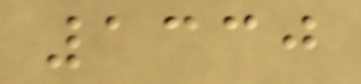1330
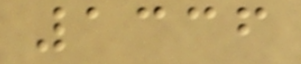1336
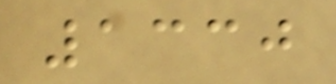1330
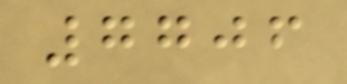7706
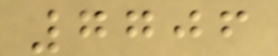7706
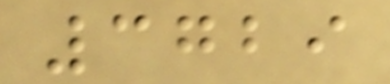3729
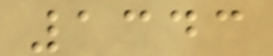1343
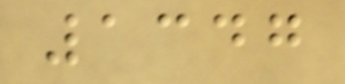1347
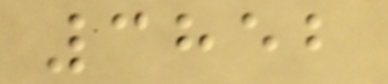3852
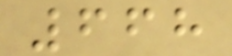668
